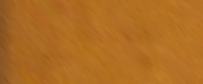2.
